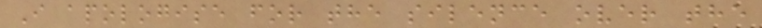I apologise for the silence over the
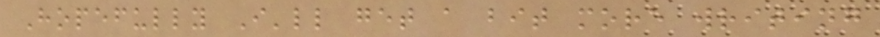Hopefully I'll get a bit more writing
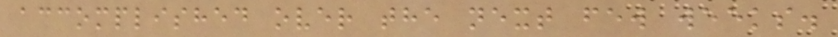accomplished over the next few weeks.
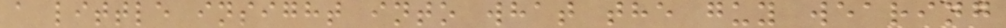a little insight into what the guy wearing
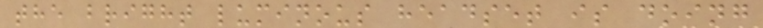the bright luminous headset is doing
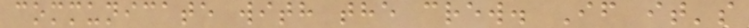communicate with the crew. If it's
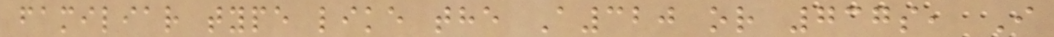familiar type like the A320 or 737s, I
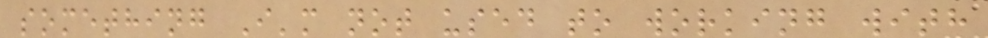something I'm not used to working with
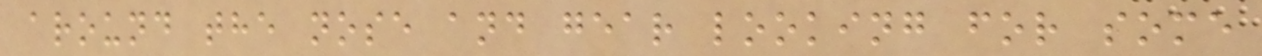around the nose and gear looking for some
